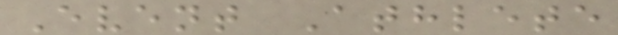Event Athlete
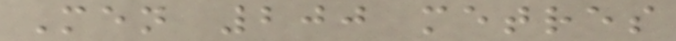Men 200 metres
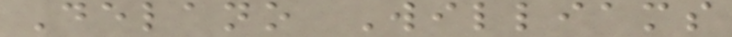Delano Williams
